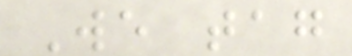We tag
